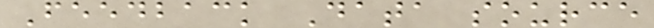Feedback Data source
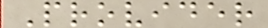Provider
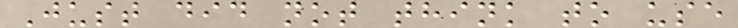Just did not think to use
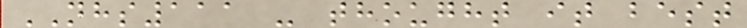NHS111 - thought it best
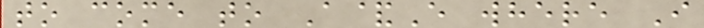to come to A&E where I
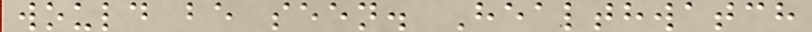would be seen. Healthwatch
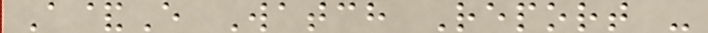A&E Watch Report -
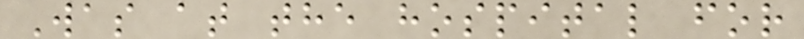Was at the hospital for
